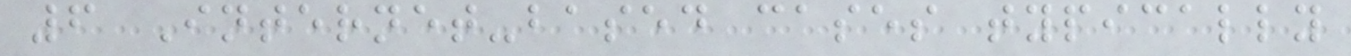6 Internet-based cases typically
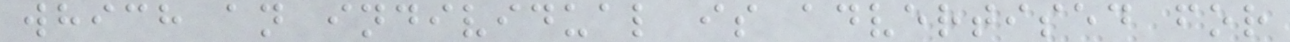which an individual is advertised for
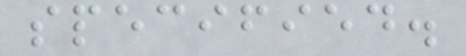specified.
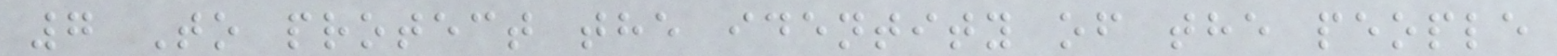7 To protect the identity of the people
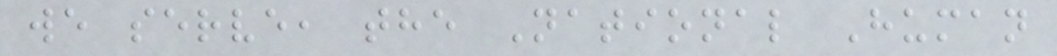we serve, the National Human
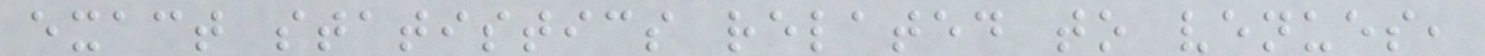exact statistics related to venues,
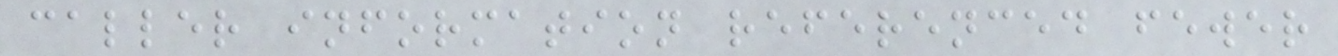caller information referenced fewer
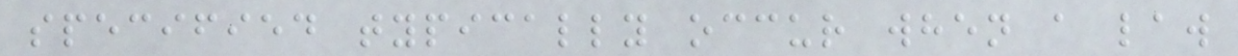specified typically occur when a law
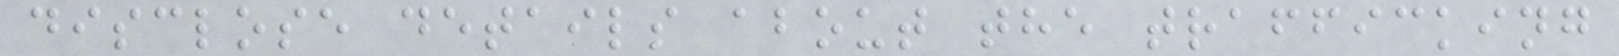disclose details about the trafficking
